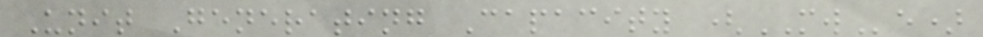Unit Generating Capacity (MWe)
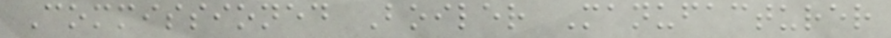Commissioned Boiler Manufacturer
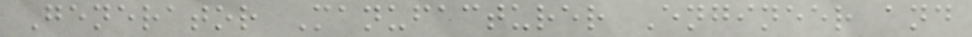Generator Manufacturer Engineer and
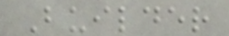Builder
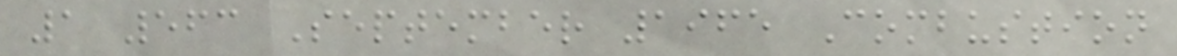1 563 September 1965 Combustion
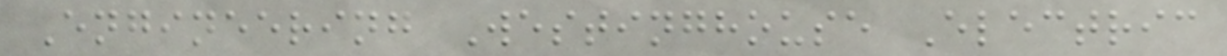Engineering Westinghouse Electric
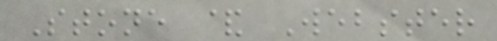Stone & Webster
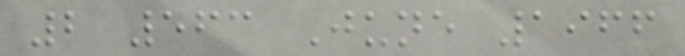2 563 June 1966
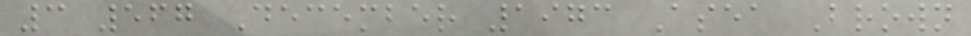3 567 December 1973 Asea Brown
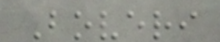Boveri
